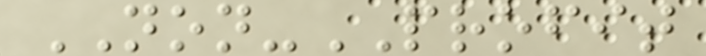NON-PROFIT
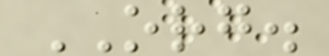ORG.
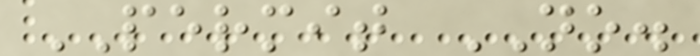PERMIT NO.
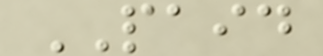PAID
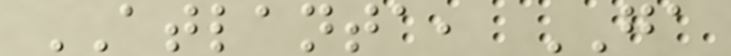ATLANTA, GA
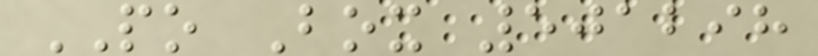PO Box 501298
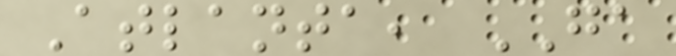Atlanta, GA
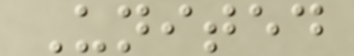United
